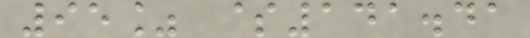95% $141.41
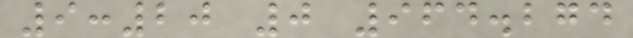9:20 0 964.274
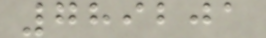789201
